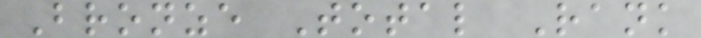Bronze Total Rank
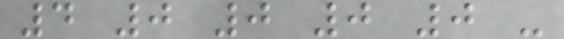4 0 0 0 0 -
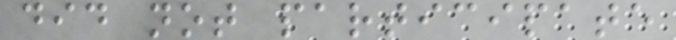did not participate
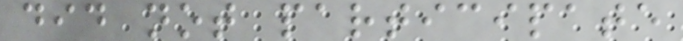did not participate
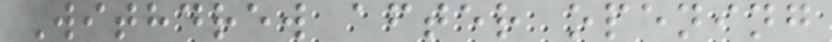Withdrew after opening
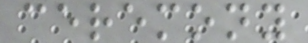ceremony
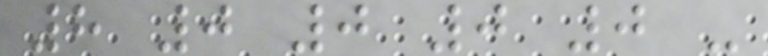8 0 0 0 0 -
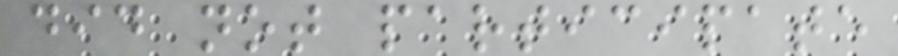did not participate
